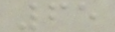65
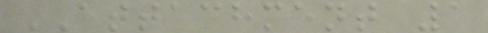ATTACHMENT 1
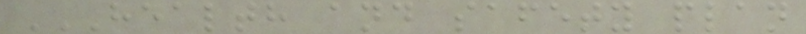HEALTH AND SAFETY PLAN
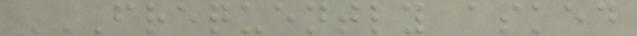FREQUENTLY ASKED
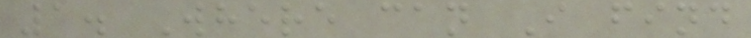1. Where can I find
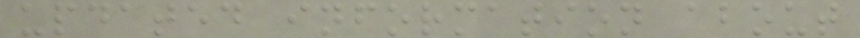updated information about
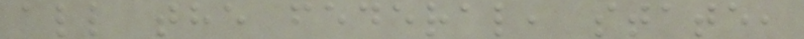all the federal, state,
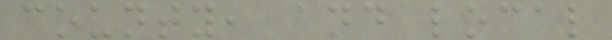county, and local
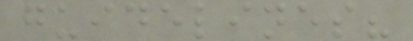guidelines?
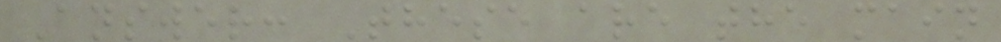Answer: These are the main
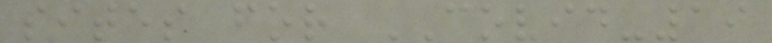sites for COVID-19
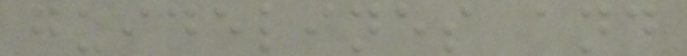guidelines and
